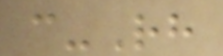c-Rh
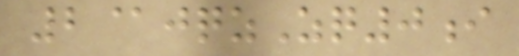2@jqzZq0i
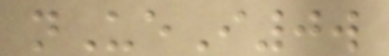nUeI0w
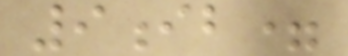9ib=
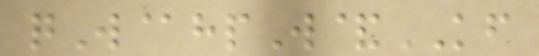qW@hpW&KF
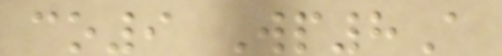co9 Wp8A
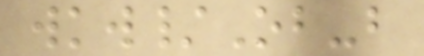wkw/Ob-b
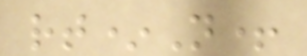rt*N+
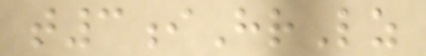t3iHrLz
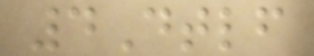4Dtlf
